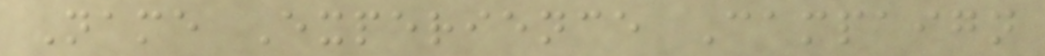Name Experience Campaign
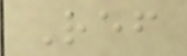Ref
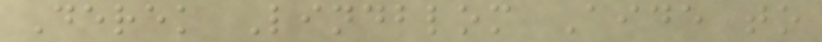Derek Lindblom Aide to
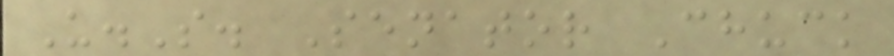U.S. Senator Chuck
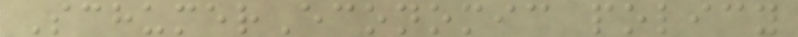SchumerEconomic policy
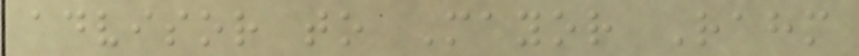advisor to Mayor Rahm
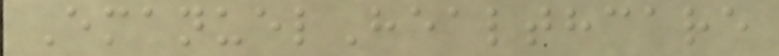EmanuelHealthcare
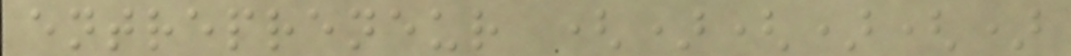entrepreneur ()()()
